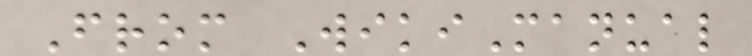From WikiManual
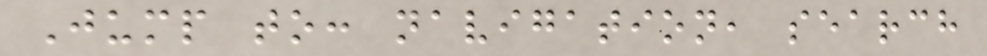Jump to: navigation, search
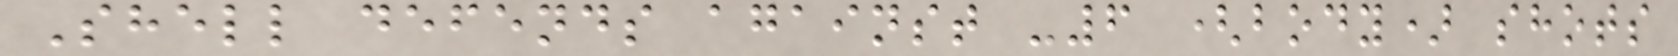Shell defends against -6 (body) shots
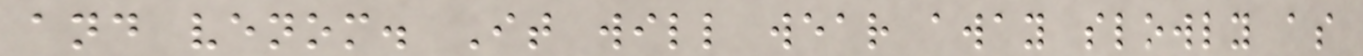and venom. It will wear away slowly as
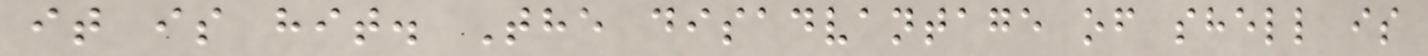it is hit. The disadvantage of shell is
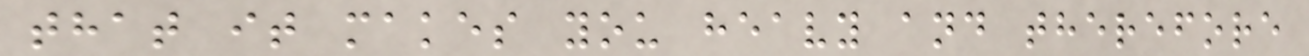that it makes you heavy and therefore
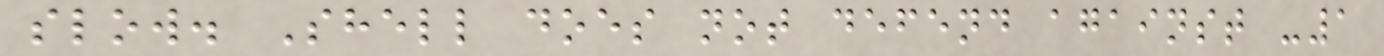slow. Shell does not defend against -1
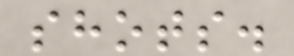shots.
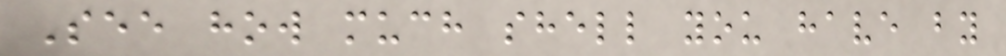See how much shell you have by
